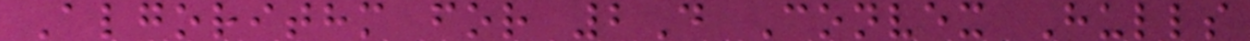Algorithm for 2D Convex Hulls
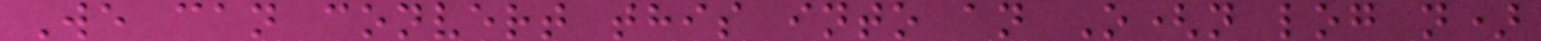We can convert this into an O(n log n)
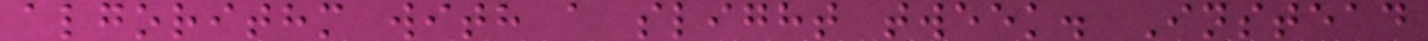algorithm with a slight tweek. Instead
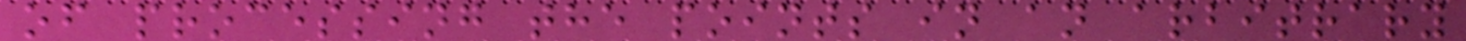of processing the points in an arbitrary
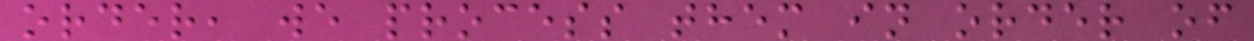order, we process them in order of
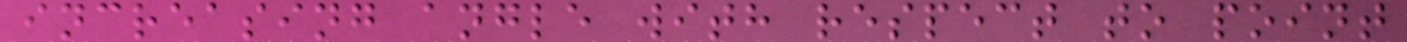increasing angle with respect to point
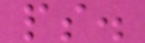ps.
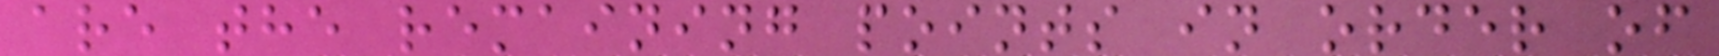are the remaining points in order of
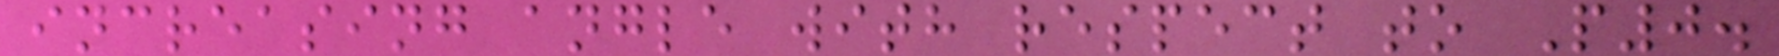increasing angle with respect to P0.
